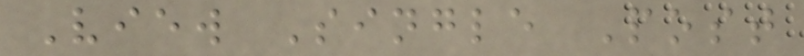View Single Post
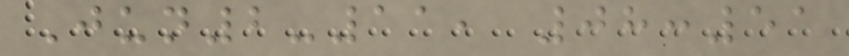Jun2-11, 08:51
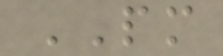PM
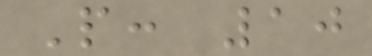P: 10
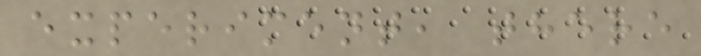experiment, there
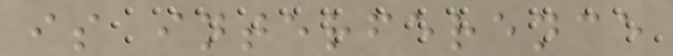is interference
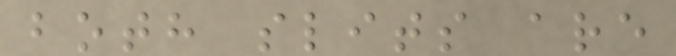both slits are
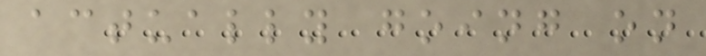actually going on
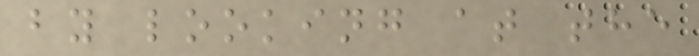by looking at the
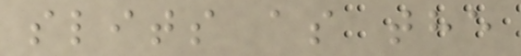slits as the
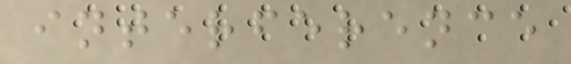interference
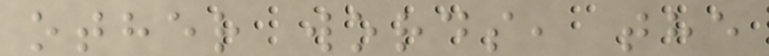other words, the
